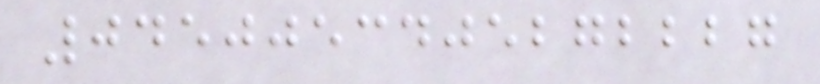0450053405272227
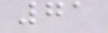71
